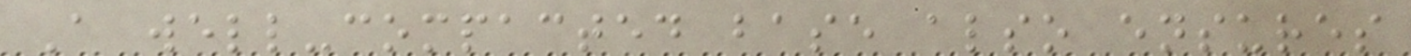A well-compacted base also ensures
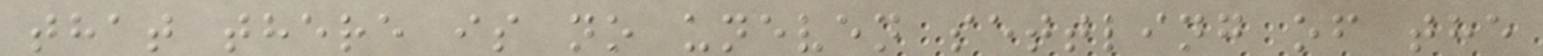that there is no uneven settling of the
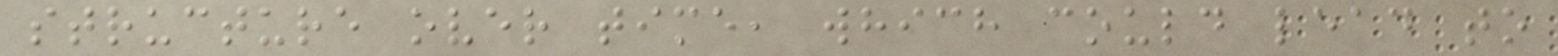structure over time, which could lead to
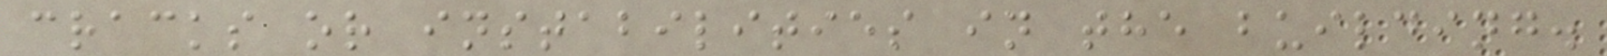cracks or instabilities in the building.
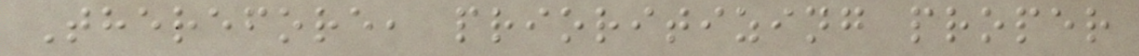Therefore, prioritizing proper
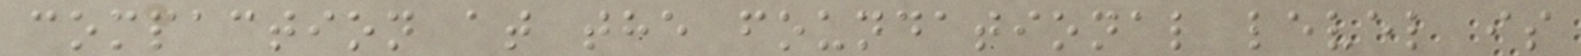compaction at the foundational level is
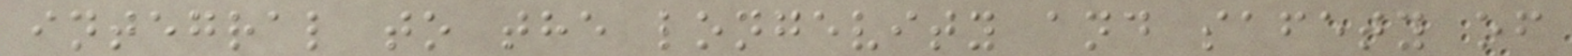integral to the longevity and safety of
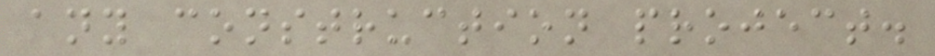any construction project.
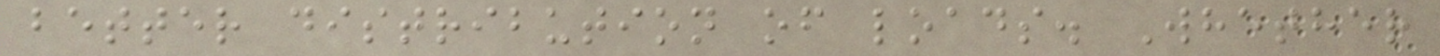better distribution of loads. Whether
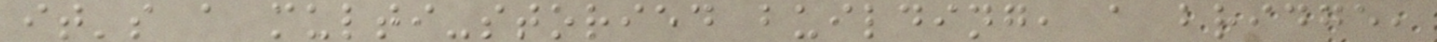it's a multi-storied building, a bridge,
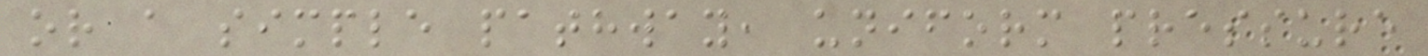or a simple pathway, uniform pressure
